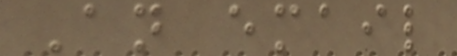An email
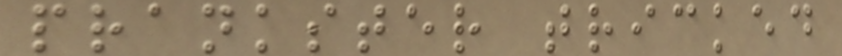prankster tricked
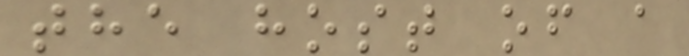the host of a
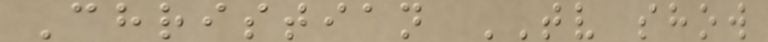Christian TV show
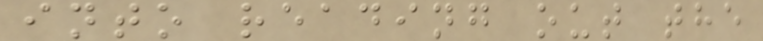into reading out the
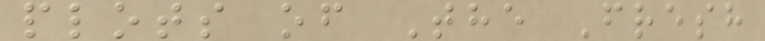plots of The Fresh
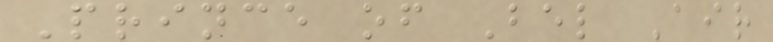Prince of Bel Air
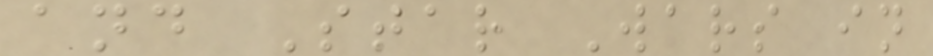and Star Wars in
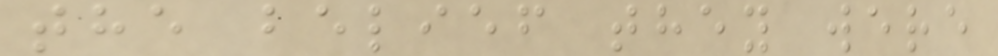the belief they were
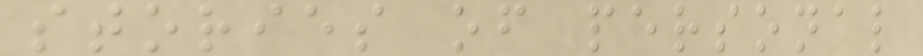stories of personal
